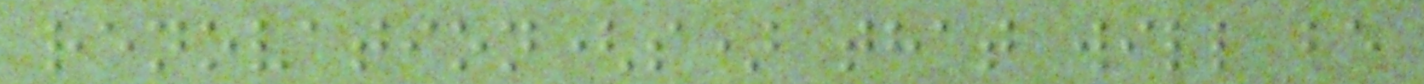renovation(s) that will be
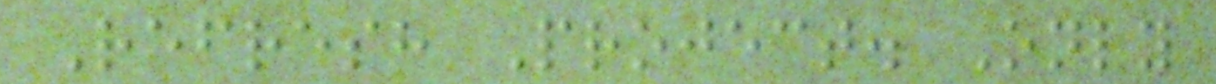Refresh Project. Only
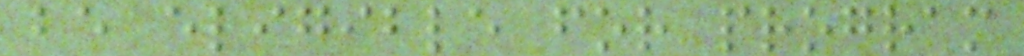be eligible for program
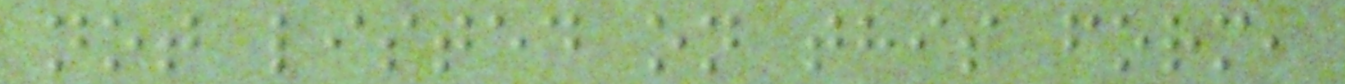not listed on this form,
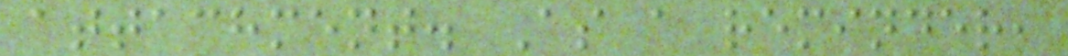attachment. As a reminder,
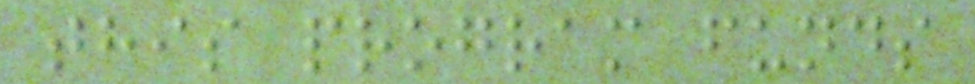this program funds
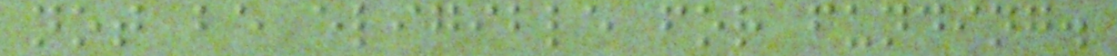not be eligible for funding.
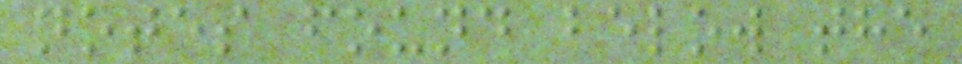notes found below the
